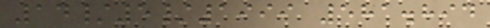14/5/1999 581.894
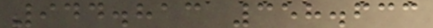944.813 358.633
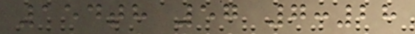154th 57 7:28
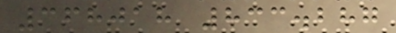368018 833.287
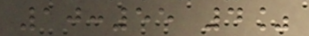10:55 4%
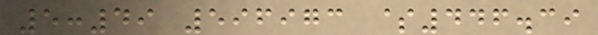5:49 596973 $446.39
